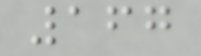167
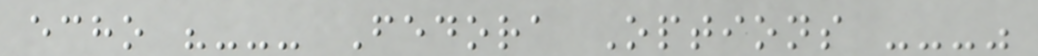echo "--- Fedora Options ---"
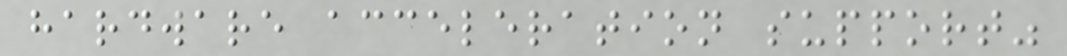hardware acceleration support"
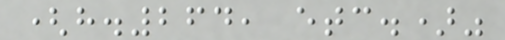(h.264, etc.)"
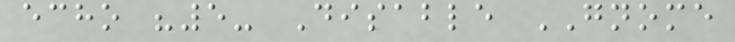echo "5- Disable GNOME
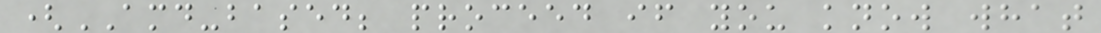(AMD-based; proceed if you know what
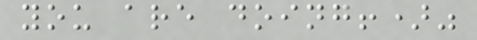you are doing!)"
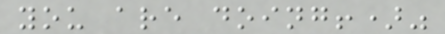you are doing!)"
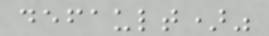default)"
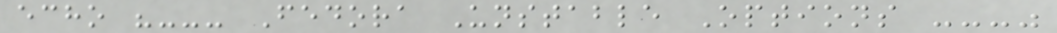echo "--- Fedora Unstable Options ---"
